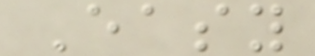Easy
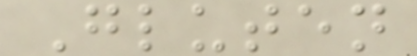Gluten
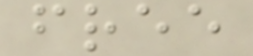free
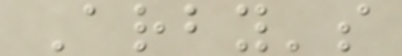Arby's
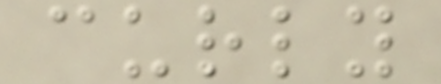curly
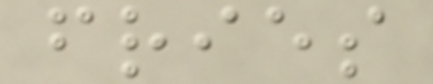fries
